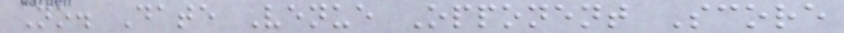No. Date Venue Opponent Score
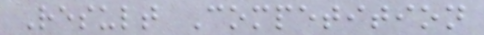Result Competition
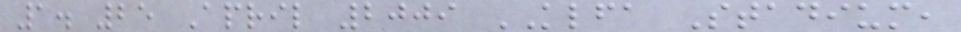1. 25 April 2009 KLFA Stadium,
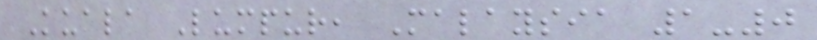Kuala Lumpur, Malaysia 1-0
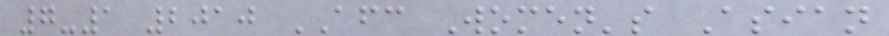7-1 2010 AFC Women's Asian
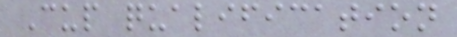Cup qualification
